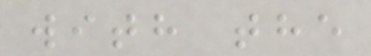with the
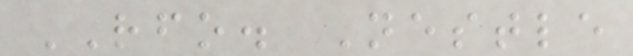RFO. Nestle
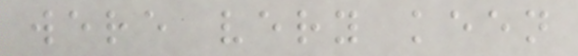were very keen
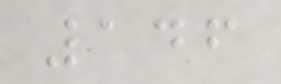146
